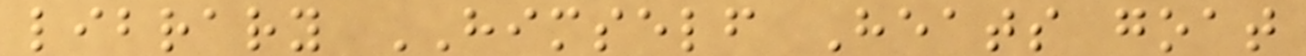library HIMSELF Heats goat
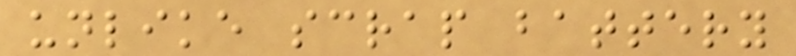unlike scrap battery
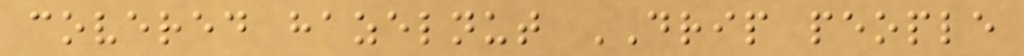covered hazelnut DRIP people
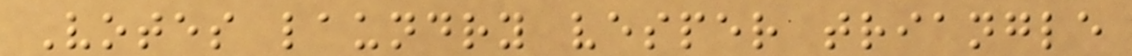Votes laundry vesper triangle
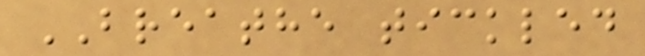BREATHE tickled
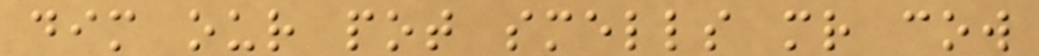dim our pot smells mr cow
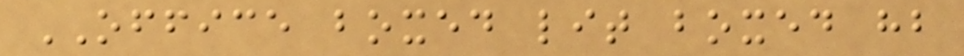OFFICE boxed lit boxed hb
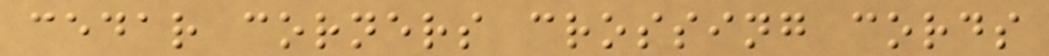cedar corners crossing cords
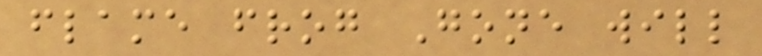flame frog Gone will
